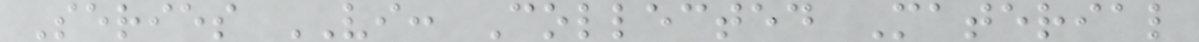Series VI: Collected Material
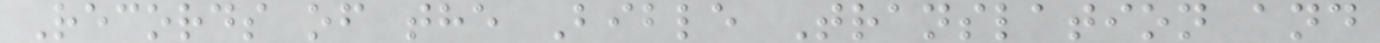Records of the Bible Translation and
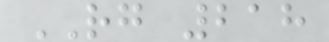RG 218
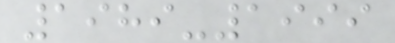1989-1999
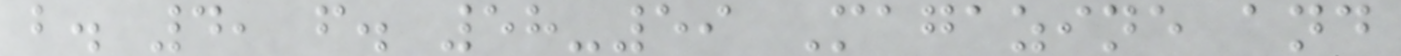b. 4, f. 58-59 Magazine and
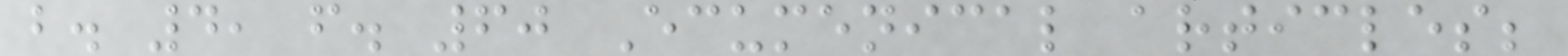b. 4, f. 60 Ecumenical articles;
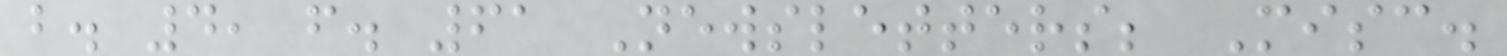b. 4, f. 61 Newsletters; Misc.
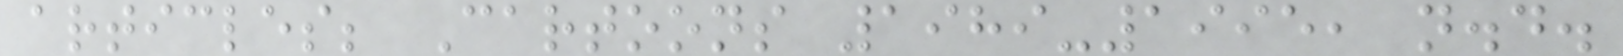articles; Cartoons 1989-1995, n.d.
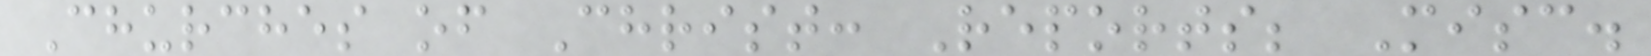Churches of Christ: Reports; Misc.
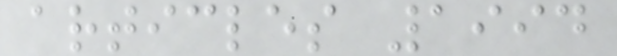articles 1994
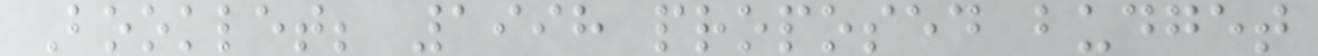Booklet; 1998 proposed budget
